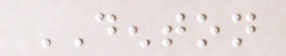DENTON
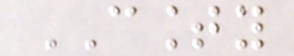COUNTY
